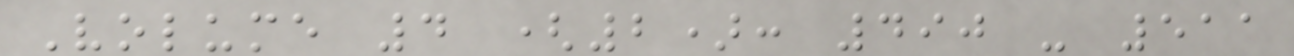Volume 4 (2): 490 - 511
